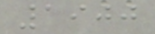1900
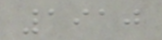1910
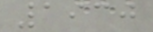1930
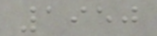1950
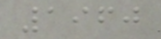1960
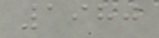1980
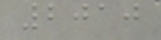2010
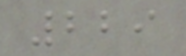229
